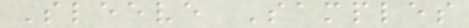Sleeve Samples
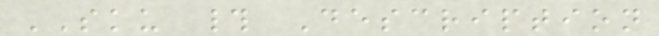SKU # Description
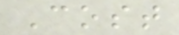Cost
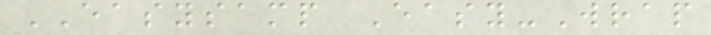EASYSAMP Easy-Wrap
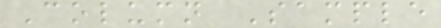Column Sample
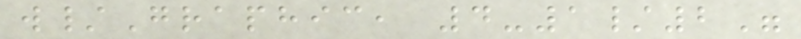w/Graphic, 4-1/2"
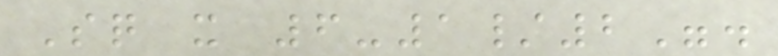Sq x 6-1/2".
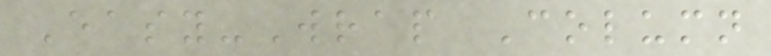Easy-Wrap Column
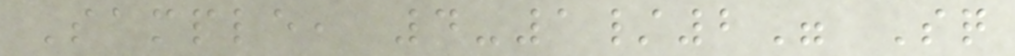Sample, 4-1/2" Sq
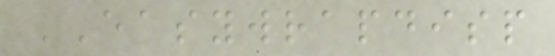EASYWRAPDISP
